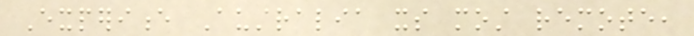Experience Australia its most remote,
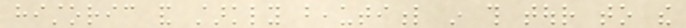historic and starkly beautiful in this tour to the
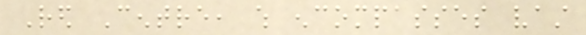Red Centre, which encompasses vast
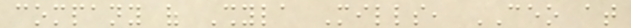company of Shyla Mills, CEO at
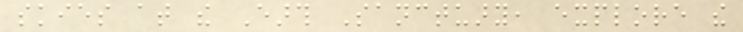skies at the Earth Sanctuary, explore the
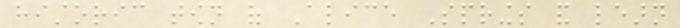historic town of Alice Springs and learn
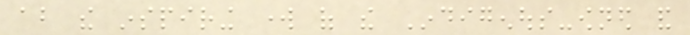about the inspiring work of the Indigenous-owned and
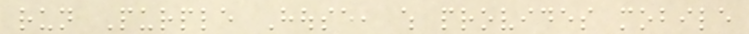run Purple House, which provides mobile
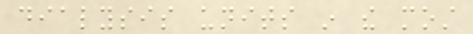dialysis units in the most
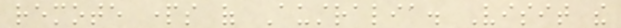remote parts of Australia. Visit the
